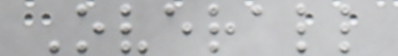Overall
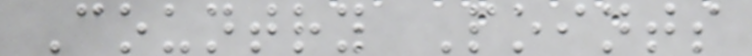Country Points
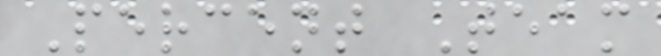Percent Team
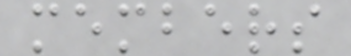members
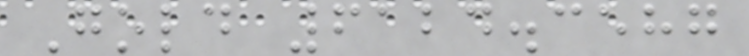Gold 6124.3587
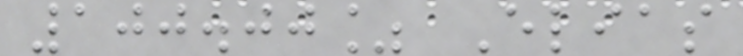100.00% Elias
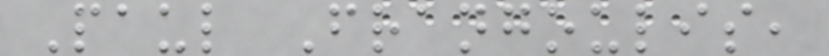Paul Frangoulis,
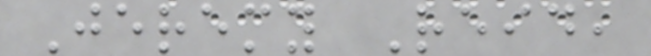Jeremy Reid,
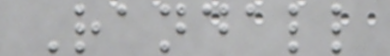Randall
